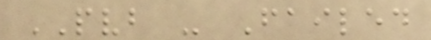PVB - Failed
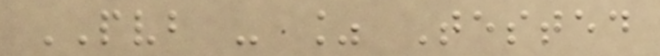PVB - % Tested
